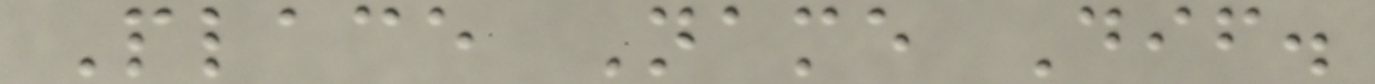Place Name Dif.
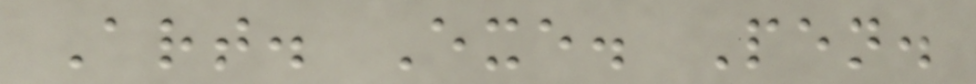Art. Exe. Pen.
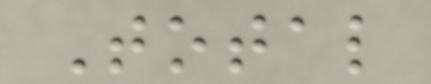Total
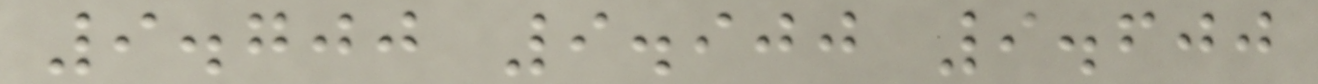9.700 9.900 9.600
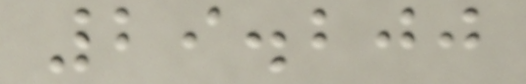29.200
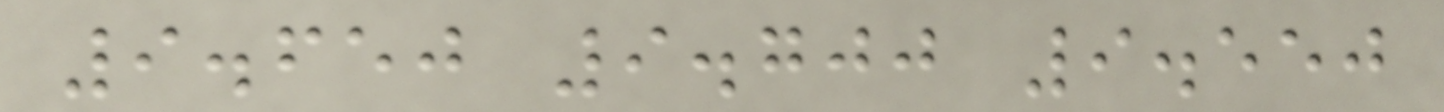9.650 9.700 9.550
